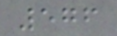576
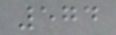574
